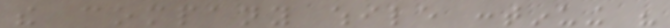the company while continuing his
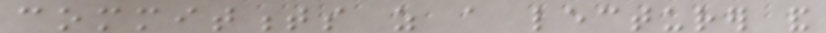commitments as a lecturer and
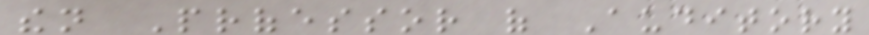then Professor of Auditory
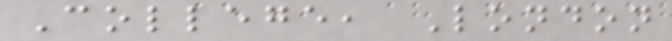College, London
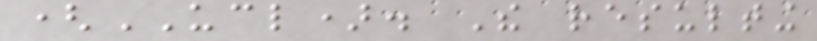(UCL). The resulting
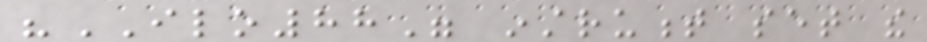"ILO88" instrument set the
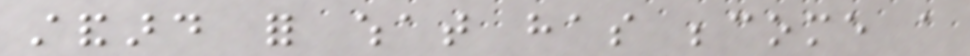standard for what has become a
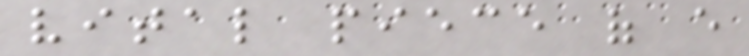vital piece of every
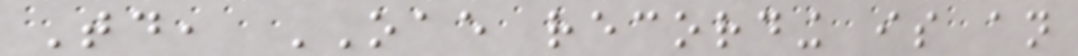Today, OAE recording is an
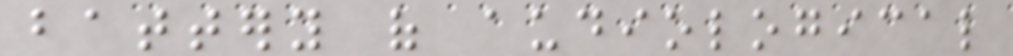battery of audiological
